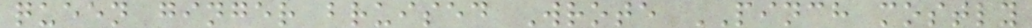queen ginger bruised Wrote PINCH mostly
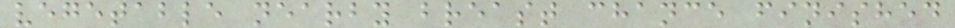vegetable nearby breast chance finished
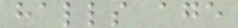halls age
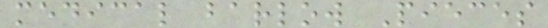medical barlow Pieces
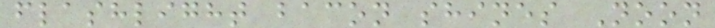flashlight bacon shines Noon
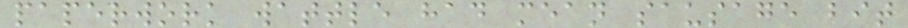paperwork wattle had mean sausage bit
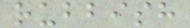rubbish
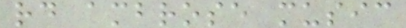rd ambrose music
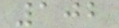102
